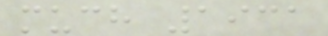much 1931
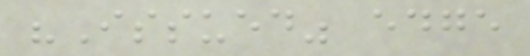"Issued" edge
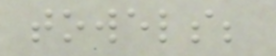towels;
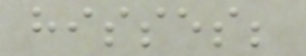hisses;
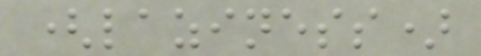(laziness)
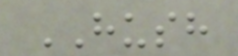HUSH
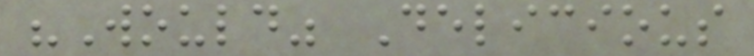"Would" Delicious
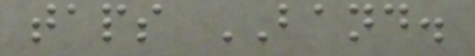taps BAND.
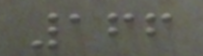166
